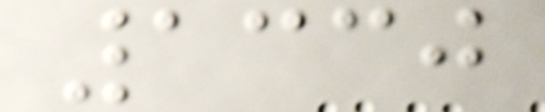1330
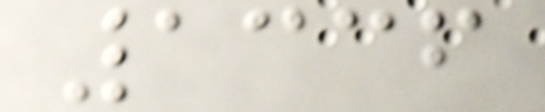1336
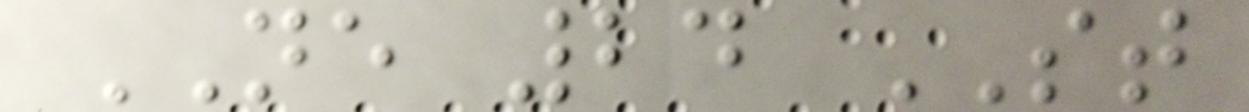NE 24 ST
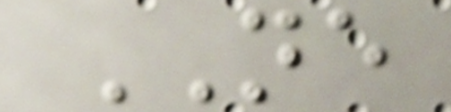NE
